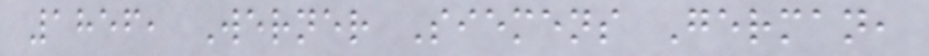1856, Werner Siemens German,
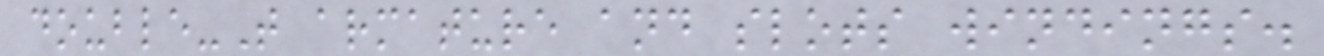double-T armature and slots windings.
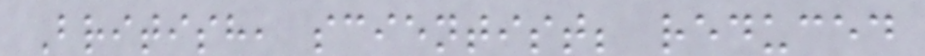British, scientist; reduced
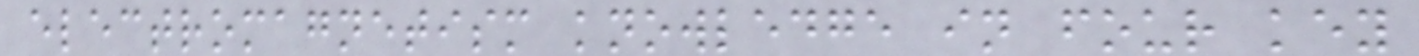electromagnetism knowledge in four key
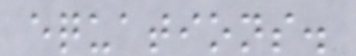equations.
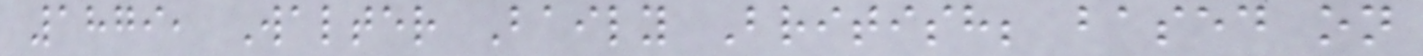1879, Walter Baily British; based on
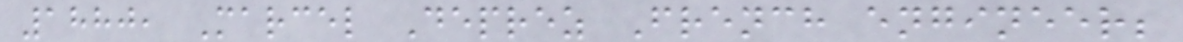1880, Marcel Deprez French engineer;
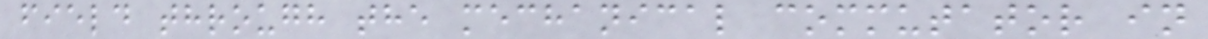field through the mechanical commutator in
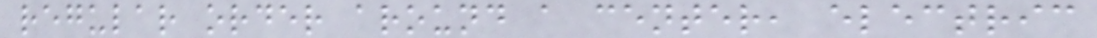regular order around a center, electric
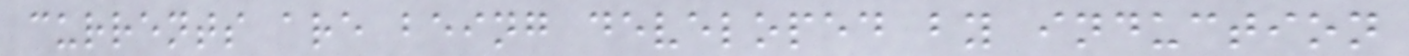currents are being developed by induction
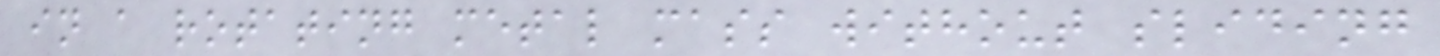in a rotating metal mass without sliding
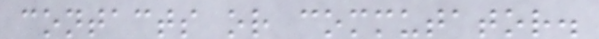contacts or commutator.
